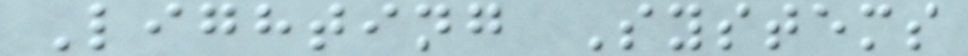Lighting Systems
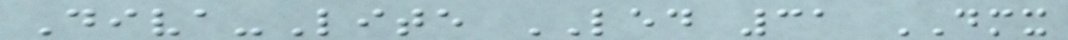Diva-Lite LED 31 DMX
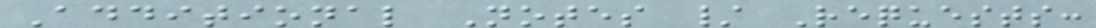Additional Notes / Requests:
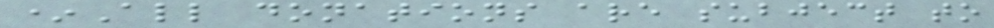*All donations are subject to
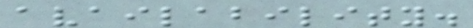availability.
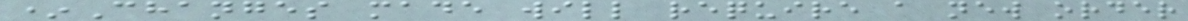*Changes made will require a new order
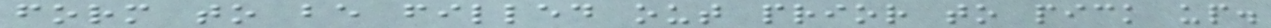form to be filled out prior to pick up.
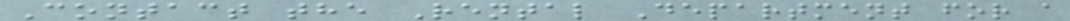Contact the Rental Department for a
